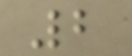2
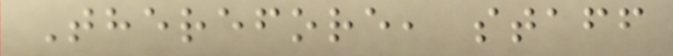Therefore, staff
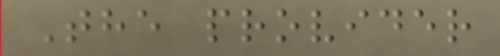The provider
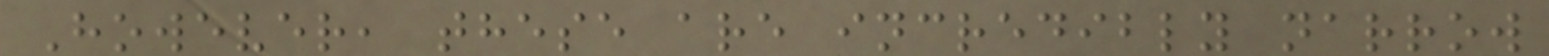However, these are incredibly narrow
